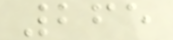265
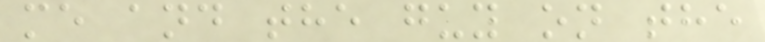me and the guy on the
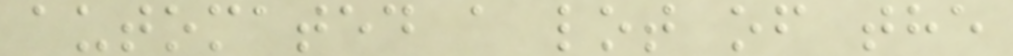automated a lot of the
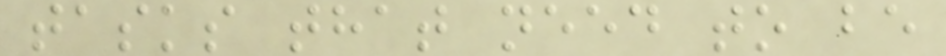tasks that need to be
